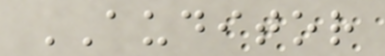AUDITOR
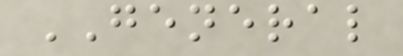GENERAL
